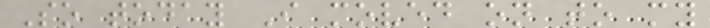So today I moved on to my
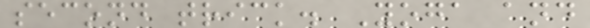second trick. Yoga and
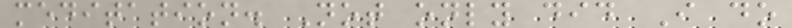meditation. Not only did I do
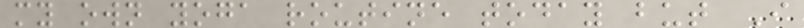my own yoga routine today but I
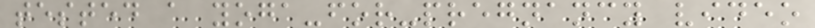tested a yoga-for-pregnancy video
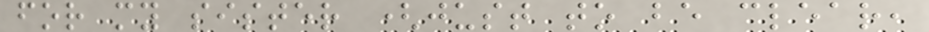for my sister (just to be clear,
